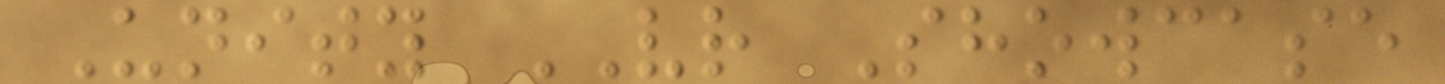Unity VR Showcase
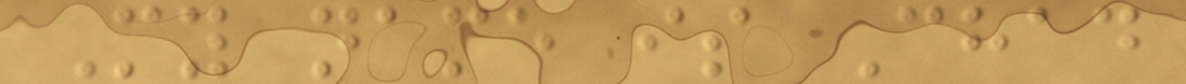My name is Chad
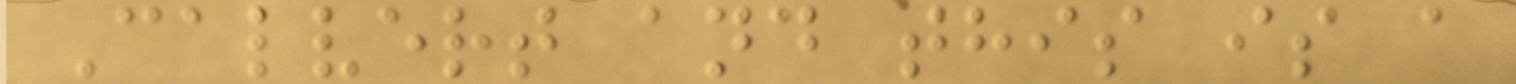Calvert and this is a
